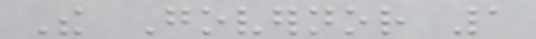The Governor 1
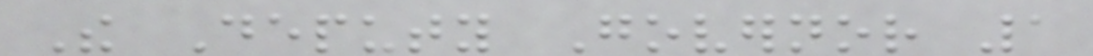The Deputy Governor 1
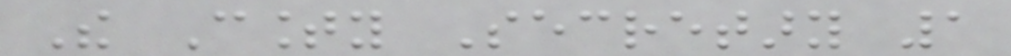The County Secretary 1
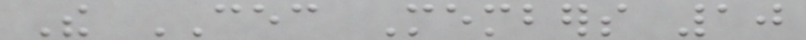The CEC Members 10
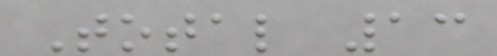Total 13
